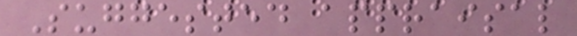Suggested appraisal
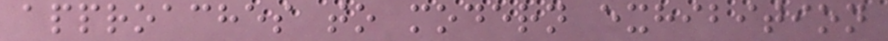approaches to modern exhibition
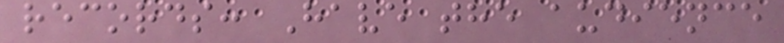records: Have the audience
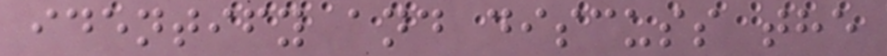identify and discuss the
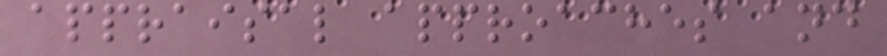appraisal approaches and
